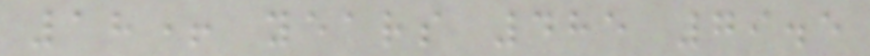18+ years 485 79.5
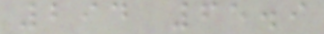294 65.9
